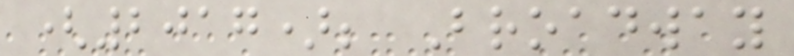(2017); Broadway
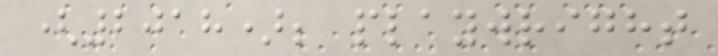(2018); playwright
